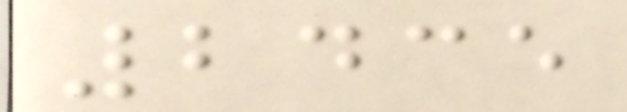2435
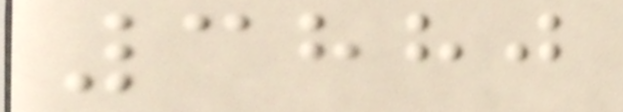3880
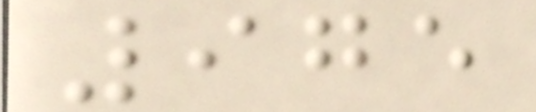975
